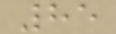85
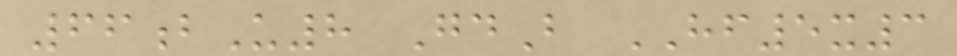66bU8 GdB HF5x3
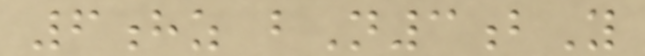6hz bN3bY
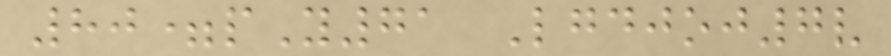80=pY71 Lgdjoj7v
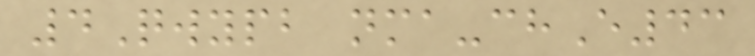4Qwypb nma-chE43
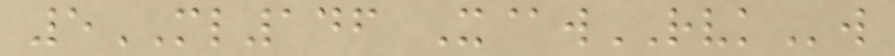5ML146 X@wRVKw
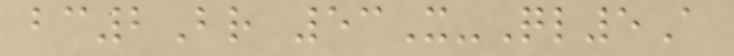bc2Br 53X-Ql5A
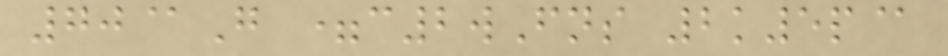70@G =c2wFns 2k5p@
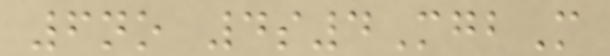6no 4s4MgbM
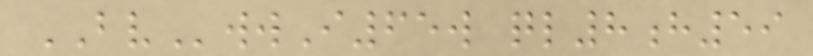BVwwI65w ql8h59
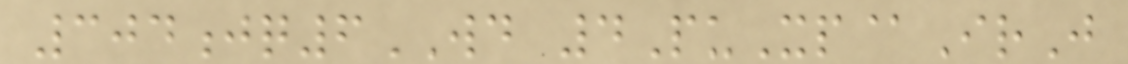304jq6WD 4PuXp@IrJ
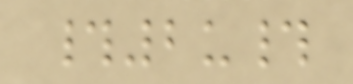#2u#
